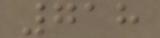718
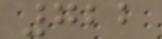722
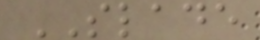SLADE
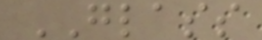GLASS
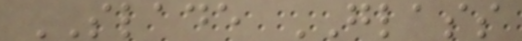SLADE GLASS
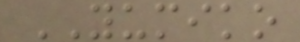YUMIKO
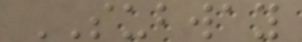SUBWAY
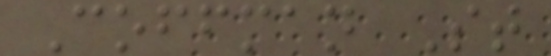Coffman St
